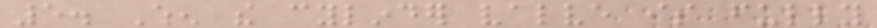5. When the cylinder valve is fully
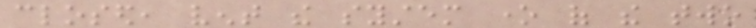closed, vent the system one of the two
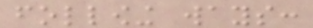following ways:
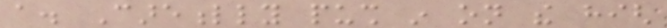a. Carefully push in on the high
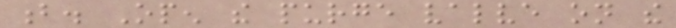b. Open the purge valve on the
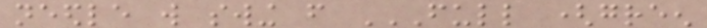needle will swing from FULL (GREEN
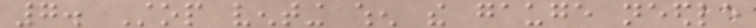7. Stop venting when the gauge needle
